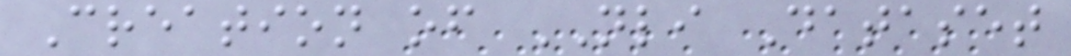Creation of NLI Dataset
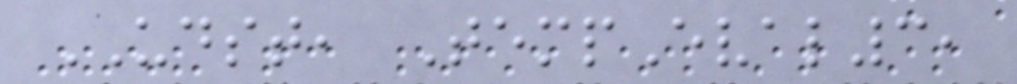UDST, TempEval3,
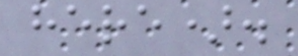here).
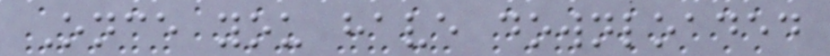Once you have downloaded
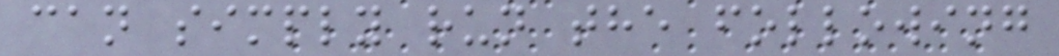can simply run the following
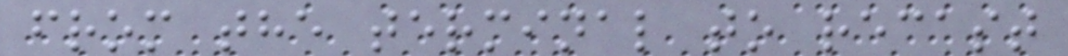from the terminal to recast
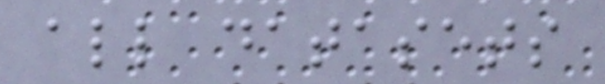all datasets
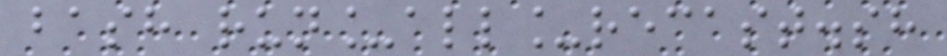bash run_all_recast.sh
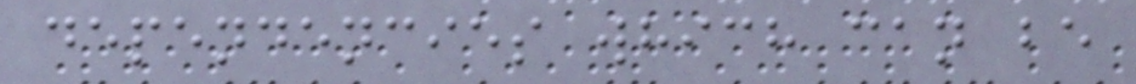dependencies which can be
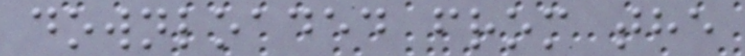downloaded from the
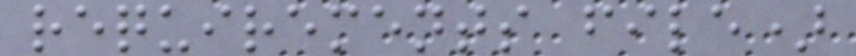requirements file)
